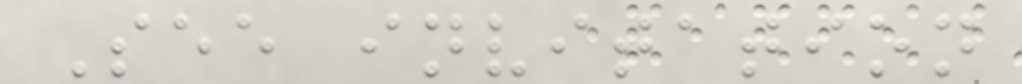See invitation
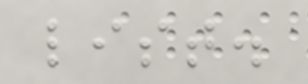list.
